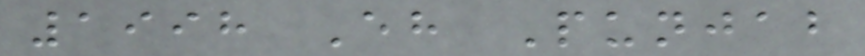1998 Eh Punjab
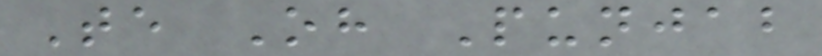Te Oh Punjab
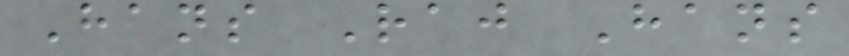Hans Raj Hans
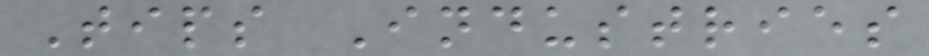Tips Industries
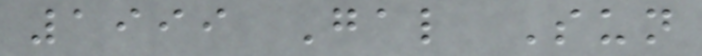1999 Gal Sun
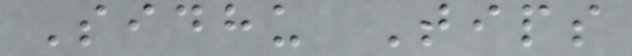Sidhu Tips
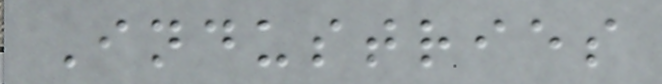Industries
